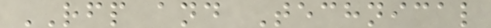RFP and Technical
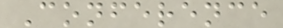Conference
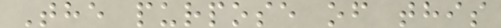The purpose of this
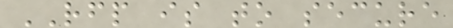RFP is to secure
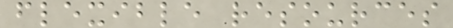flexible resources
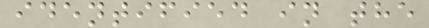identified in the
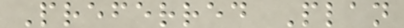Preferred Plan
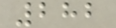282
